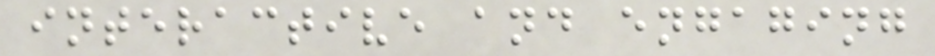interactive and engaging
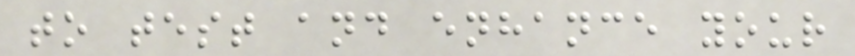to test and enhance your
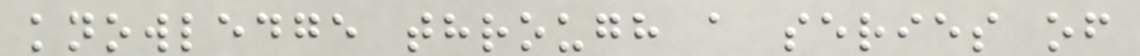knowledge through a series of
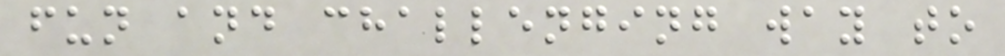fun and challenging way to
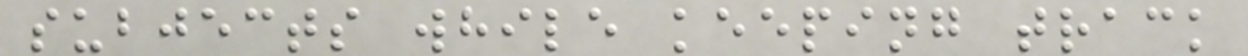subjects while keeping track
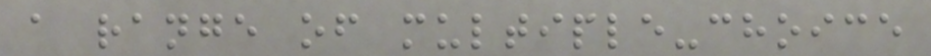a range of multiple-choice
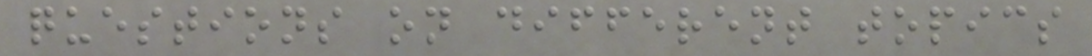questions on different topics
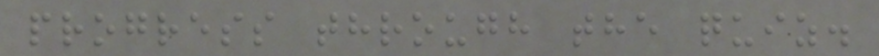progress through the quiz.
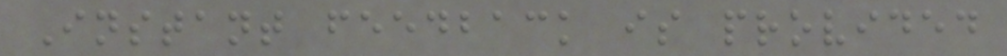Instant feedback is provided
